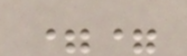==
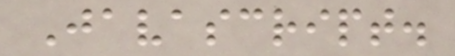Javascript.
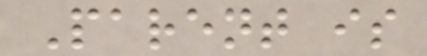Parent is
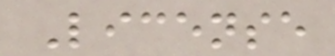License
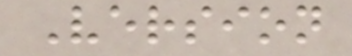Version
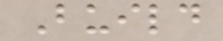Build
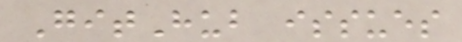GitHub issues
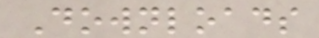Downloads
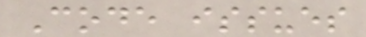Code issues
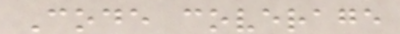Code coverage
